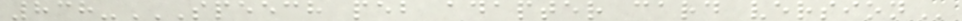838-SPEECH PEB ADAPTER CARD VERSION
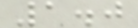1.0
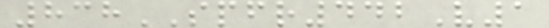838SPFR442V1
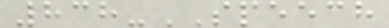838-SPEECH
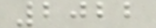2022
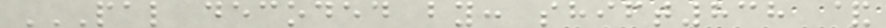PAL DECODED BY: SHIFT838 &
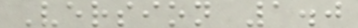Version 1.0
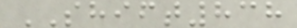SHIFT838
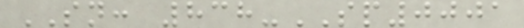SN: 838-SP0001
